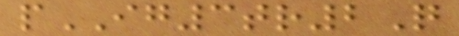pIG3tr2Q
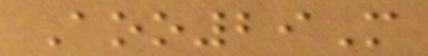Aoo29M
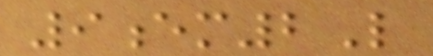9em2L
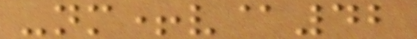-nm+v@42
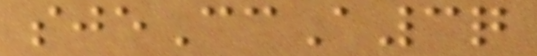sjeCcA3q
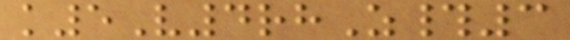k5V4rhZ#3
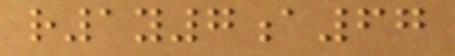r1y7a67
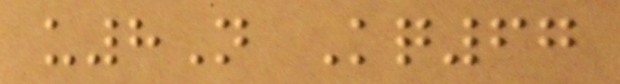u8N Kq67
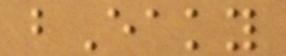bEaky
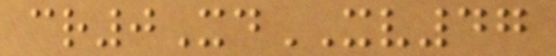cr0XdXV47
